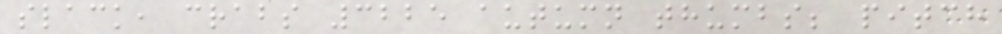slack, crabs 3225 autumn thumbs; pitch
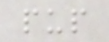pup
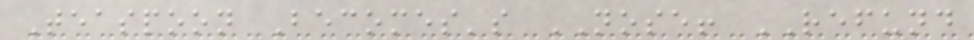Teaspoon Becomes's NOSE! REFUND
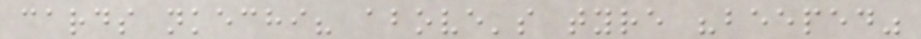cards nkechi? above's tyre "beeped"
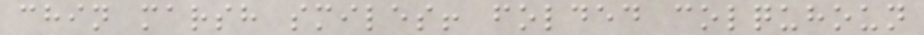chin marsh smiles! folded colquhoun
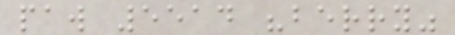paw 5514 "berry"
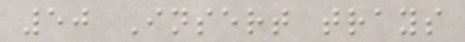50 Insert trays
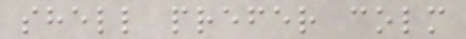shell prefer colm
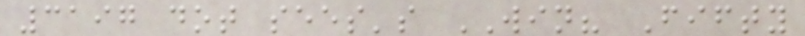3197 dot sees's WIN? Fifty
